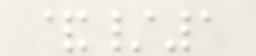&/1
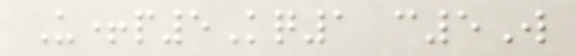U+p5Kq1 c5W
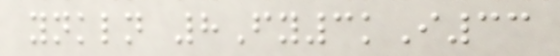ynkln 8Fy3kI33
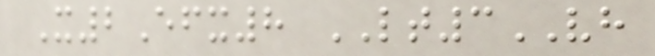X2Efx8 LT3VH
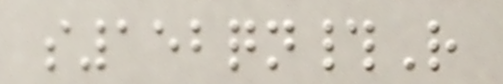s152qn#R
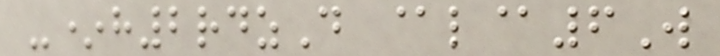-*h2rdzD @l@6W
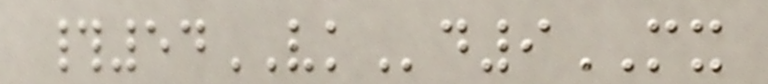#54VKd9MX
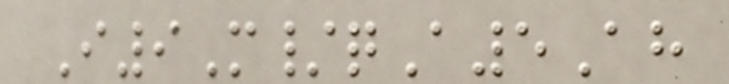I9M/qA5Ah
